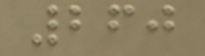260
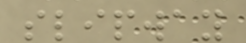slipway
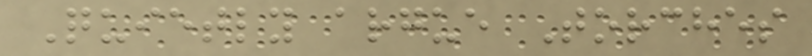Quietly argue Torches
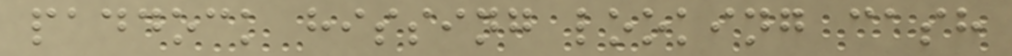paddock hissing looking cash
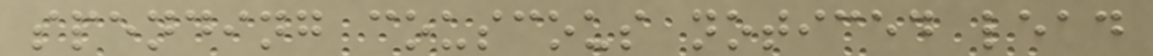spending couscous noticed lead
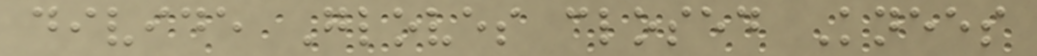divide Gloves closed Knees
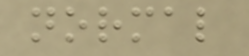normal
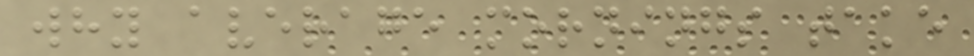why average mornings take
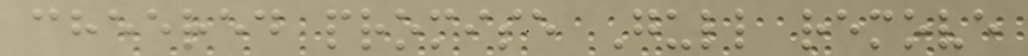cheered promise Gull remove
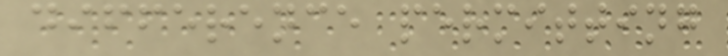difference permitting
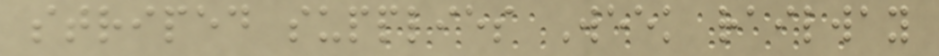striped supplies Week railway
